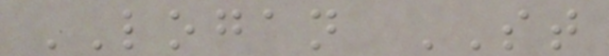LOGAN ST
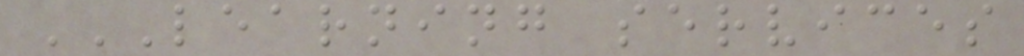LEARNING SERVICES
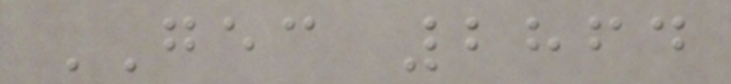GEC 2864
